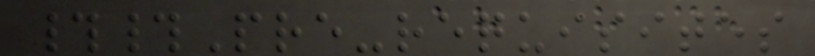##Pre-requisites
